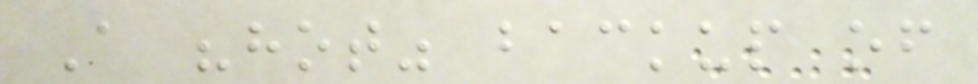A "hot" backup of
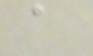a
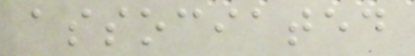associated
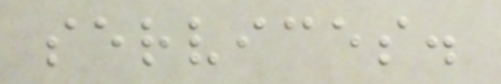services.
